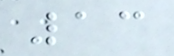13
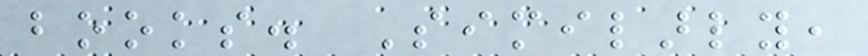books. Similarly,
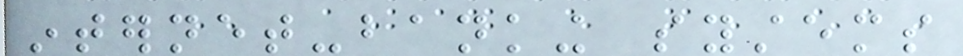internet-banking systems
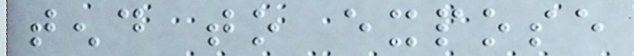tend to expose
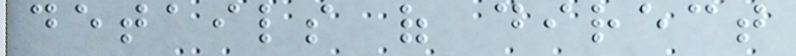details of direct
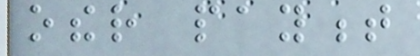other payment
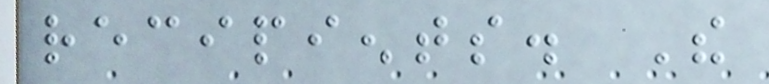recipients. The
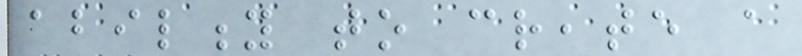ability to create a
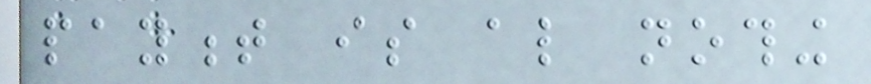payment is also nothing
